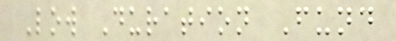Low Duration Fund
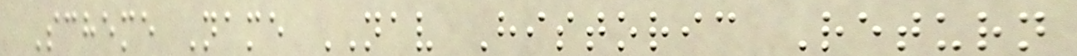Scheme Name NAV Historic Return
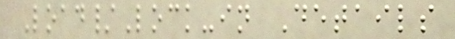Load/Lock-in Details
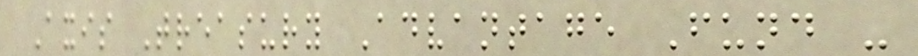Axis Treasury Advantage Fund -
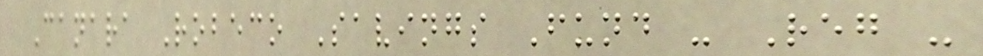Canara Robeco Savings Fund - Reg -
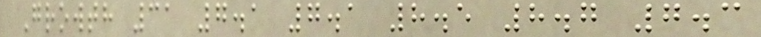Growth 31 7.1 7.1 8.5 8.7 7.3
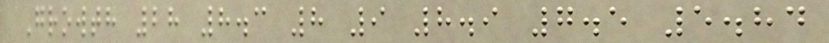Growth 28 8.3 8 9 8.9 7.5 5.84
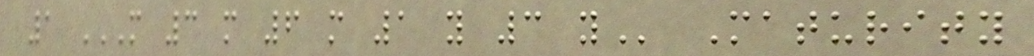1 M 3 M 6 M 1 Y 3 Y Maturity
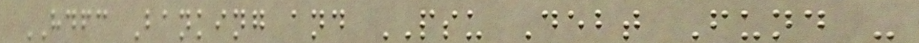HDFC Banking and PSU Debt Fund -
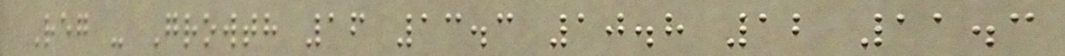Reg - Growth 16 13.3 10.8 12 11.3
